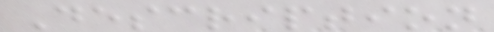Description
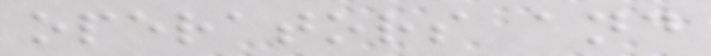operators and
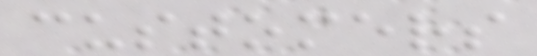customers
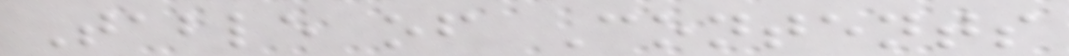Table of Contents
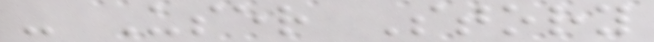- User Story
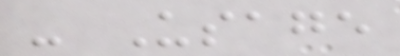- Usage
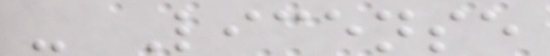- License
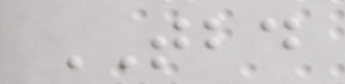TBD
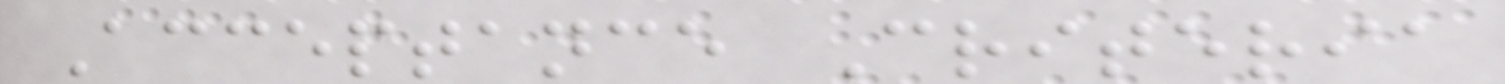Acceptance Criteria
